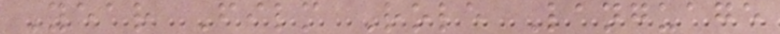Year Film Role Language
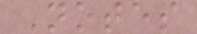Notes
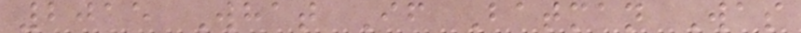2015 What If Batman Was
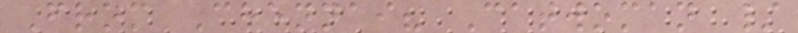From Chennai? Catwoman /
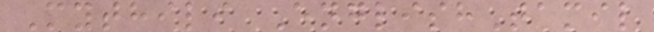Mythili EnglishTamil
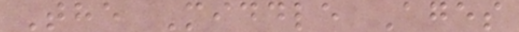The Middle Ages
